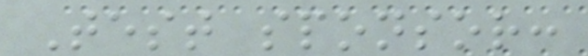Test sponsor:
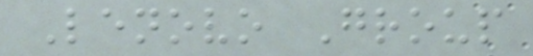Lenovo Group
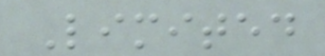Limited
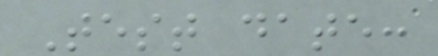Test date:
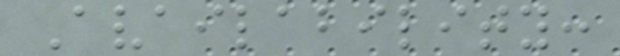Availability:
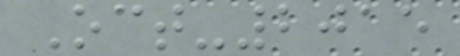Oct-2015
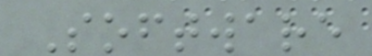Software
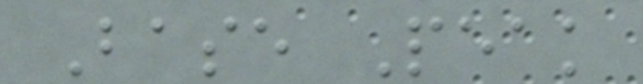Base Peak
